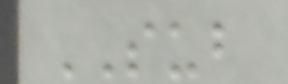SUB
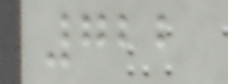722
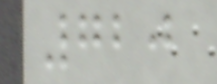720
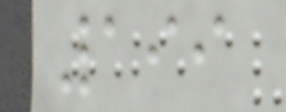199
